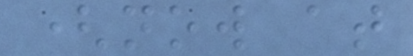(now at
